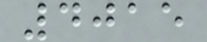4015
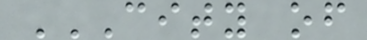CITY OF
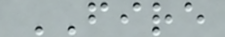FIRE
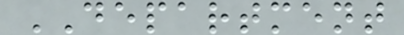DEPARTMENT
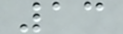13
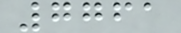7761
